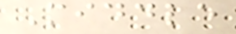Middle
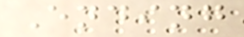Ending
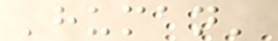'human'
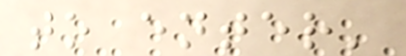to enter'
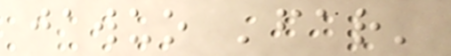jawuo 'far'
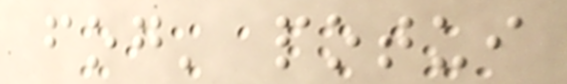fog' potui
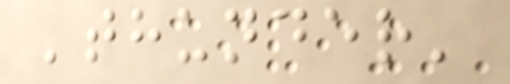'thunder'
